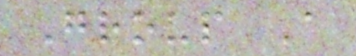Group A
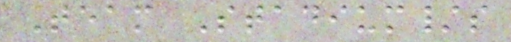Team Stadium/s
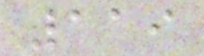119
